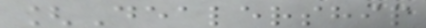[Dealership
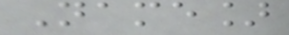Name]
